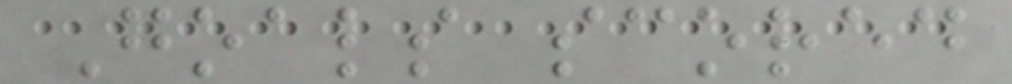Goals scored
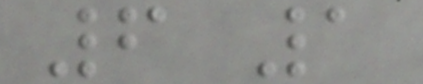6 1
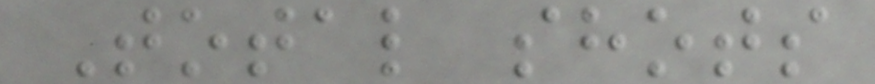Total shots
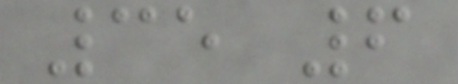35 6
